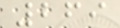269
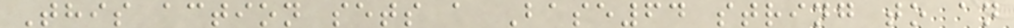This action sets a Base64 string to an
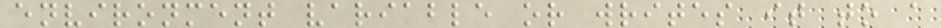environment variable or writes it to a
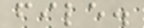file.
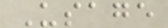Usage
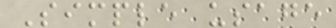Simple usage
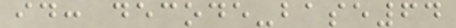id: decode-base64
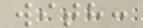with:
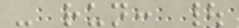- run: |
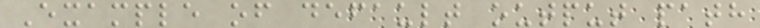Example of default output path
